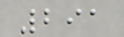291
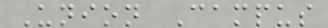Union Campus
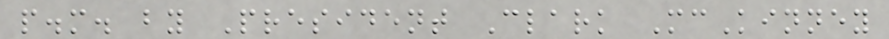p.m. by President Clark McKinney
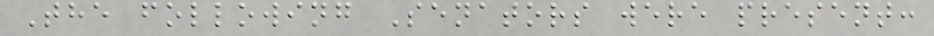The following Senators were present:
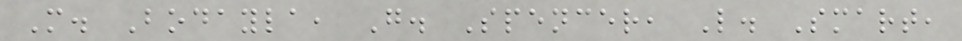M. Bodayla, G. Spencer, L. Smart,
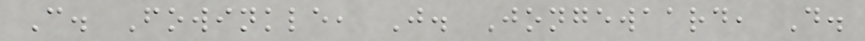C. Fowinkle, J. Jongewaard, D.
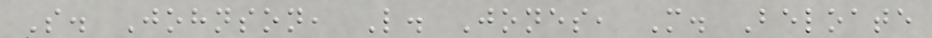S. Johnson, L. Jones, M. Beloate
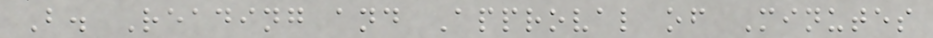B. Reading and Approval of Minutes
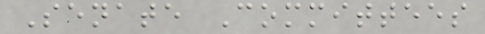Senate Committees
